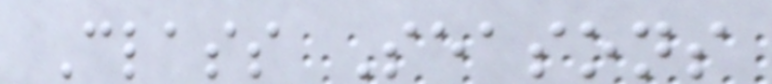Class Seasons
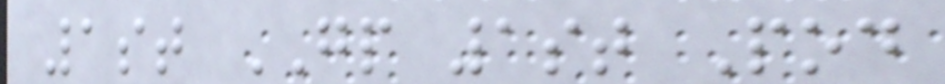1st GP 1st Pod
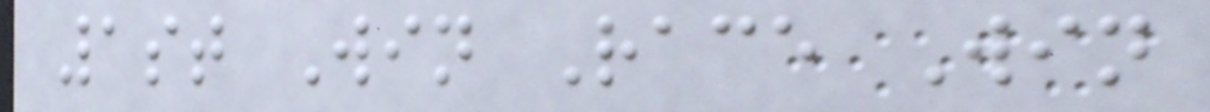1st Win Race Win
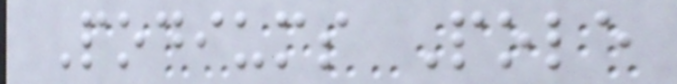Podiums Pole
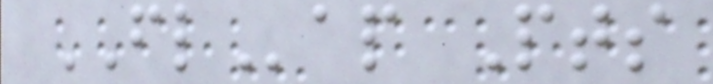FLap Pts
